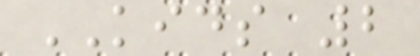KIDS 2
